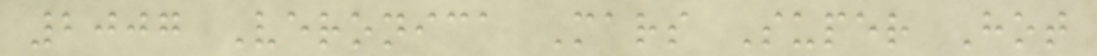2007 Veronica Mars Super Hot
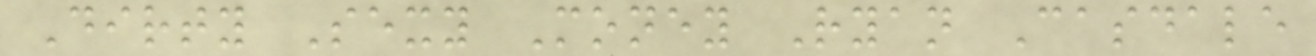Dirty Sexy Money Ryan Casdale
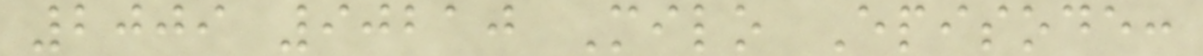2009 90210 Milo Episode:
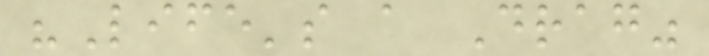"Life's a Drag"
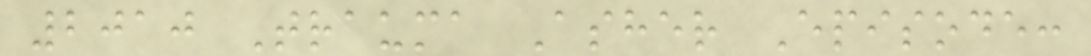2010 Trauma Asher Episode:
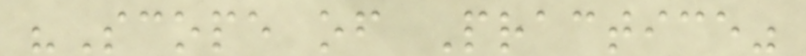"Scope of Practice"
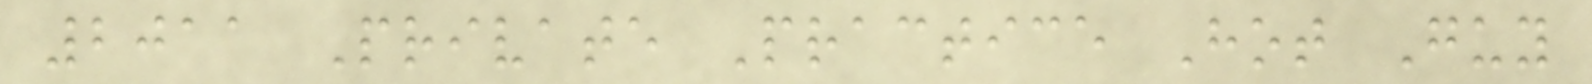2011 Private Practice Hot Guy
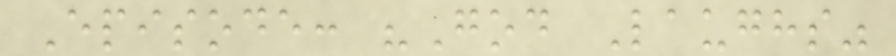Episode: "God Laughs"
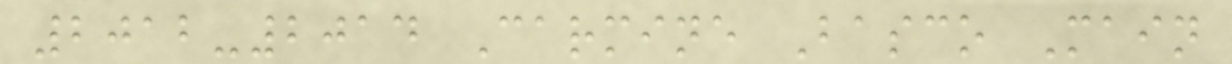2012-2014 Carmine Basco Main
